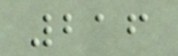216
